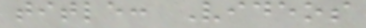title: Videos
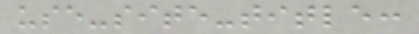use-site-title:
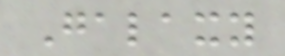Galaxy
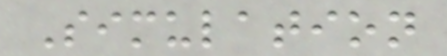Simulation
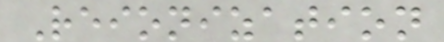Reionization
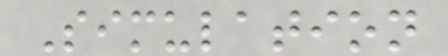Simulation
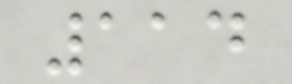114
